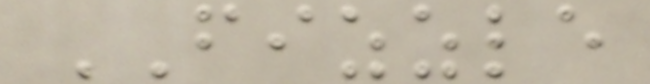FIZZLE
